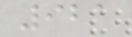921
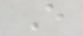E
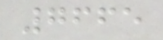7665
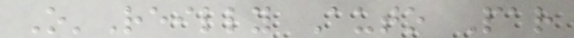O'Reilly Auto Par
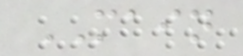MAIN
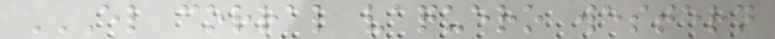EL CORRAL VAQUERO WESTERN
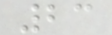23
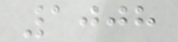1008
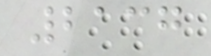2137
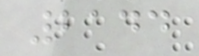2144
